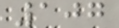107
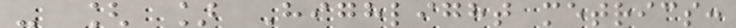- [ ] Highlight metrics:
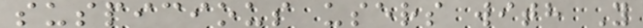suspicious users with Y
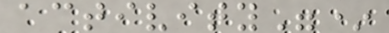activity"*
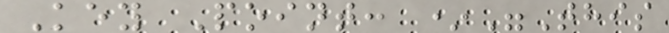Key Point: *"This
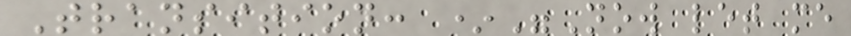Transition: *"Now let me
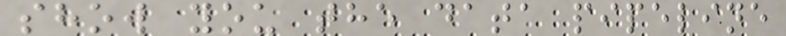show you the data pipeline
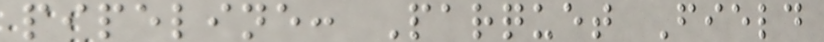pipeline: Parquet Field
